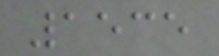1535
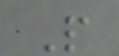P
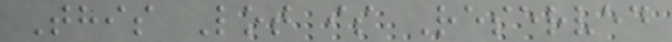This Lot is Reserved
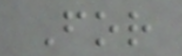For
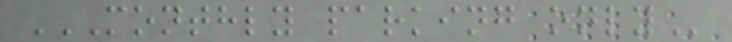MONTHLY PARKING ONLY
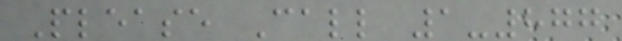Please Call 1-877
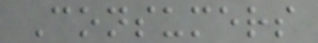Consumers
